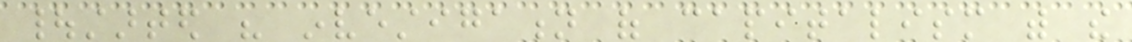|started his investigation of capitalism with the
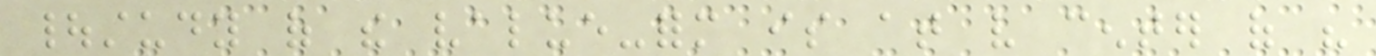|study of the value-form is at very center of his
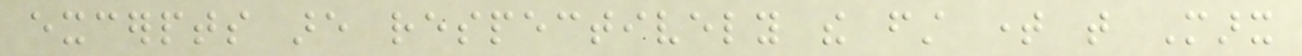excerpts are respectively the first time that Marx
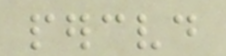perceived
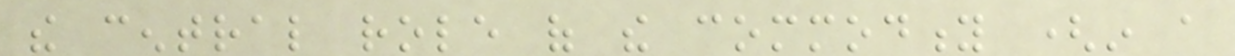the central role of the commodity (in a
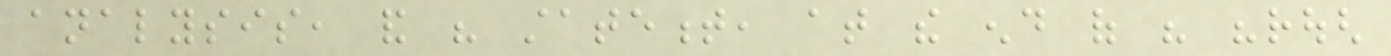analysis, and his statement, at the end of his "rough
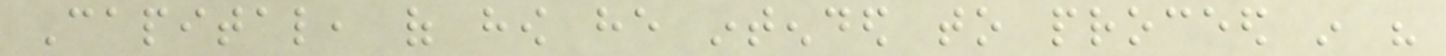Capital, of how he intended to proceed in his
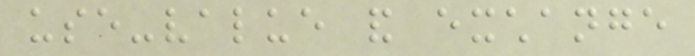use-value and exchange
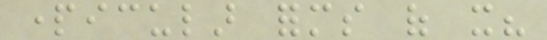particular forms of it?
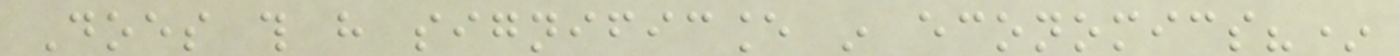Does this have significance in economics?*
